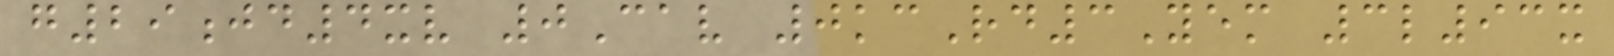g29jd4xv 0Cav 0kcRd3Yem 3l93x
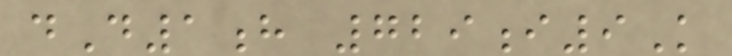dD1h 729i9K
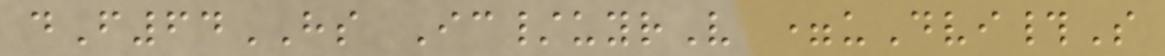dF64HS Ic/uyrV =uDvi#S
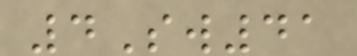4Sw41
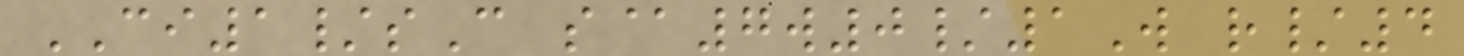CI1/sC s@7w0/1W r/4
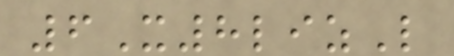6X8lizL
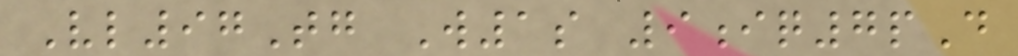Vl97Tg W1s 9iq7pD
